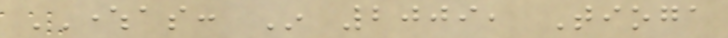WHEREAS: In 2009, Tioga
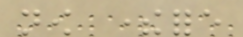now therefore
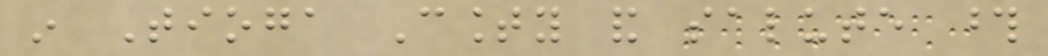in Tioga County and salute those
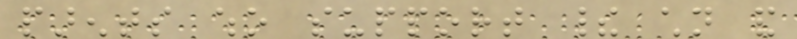parents who support their children and
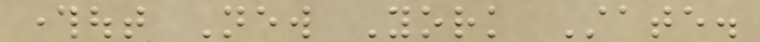throughout New York State.
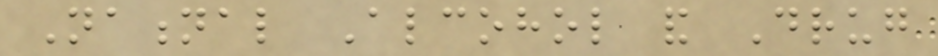National Alcohol and Drug
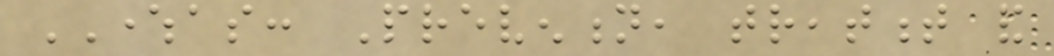WHEREAS: Prevention, treatment and
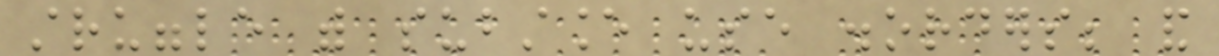struggle with substance use disorders; and
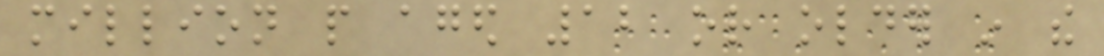million people aged 12 or older in the
